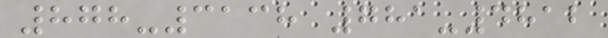878-3138 781-4812
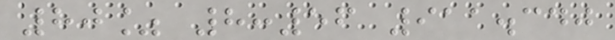80% 8:56 911.340
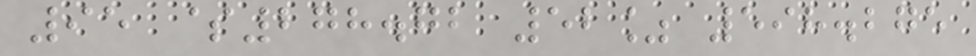95 $278.72 52% 598.275
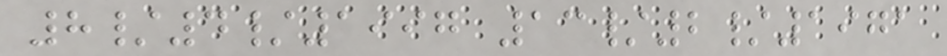8/4/1997 13/2/1971
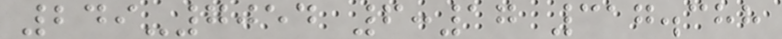249-7054 6:17 317.388
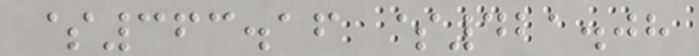$363.16 $421.08
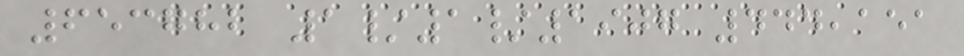653782 1/1/1907 444,151
